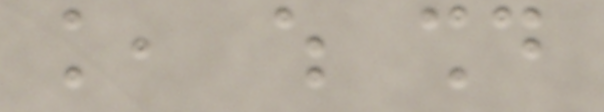knowledge, which should
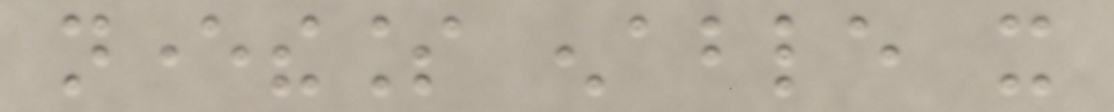nevertheless enable it
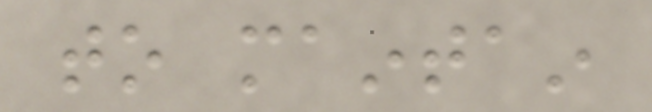to maintain
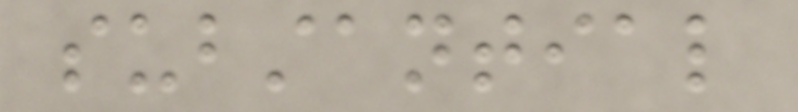substantial
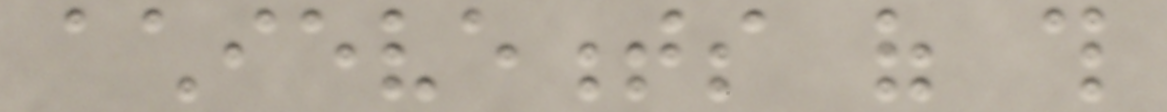achievements of this
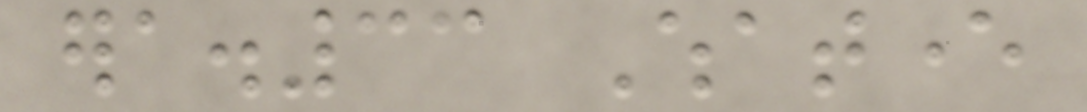era.33 Whatever
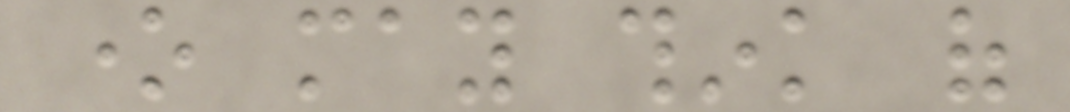one may think of
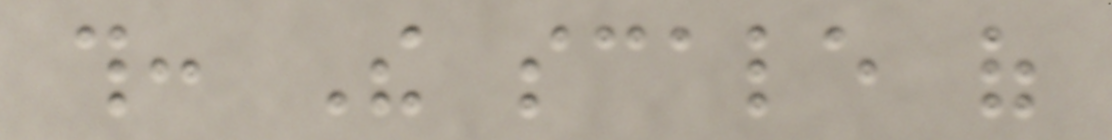this: The scale of
